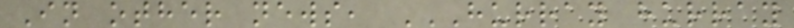In other news, HURRAY HURRAY
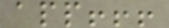app!!!
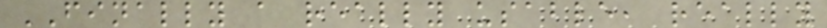FINALLY a really usable, really
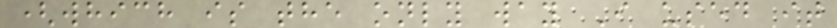(which is the only way I used it
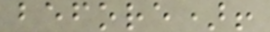before)!
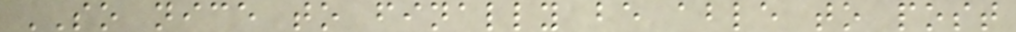SO nice to finally be able to post
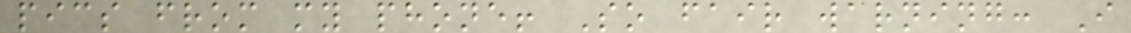pics from my phone! So fair warning: I
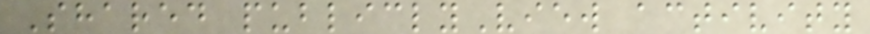Shared publiclyView activity
